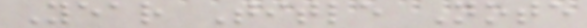Year Title Note
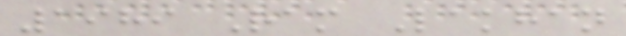1989 Ram Lakhan
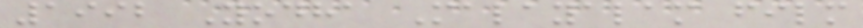1992 Yodha Malayalam film
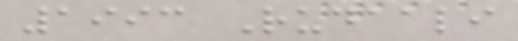1993 Rudaali
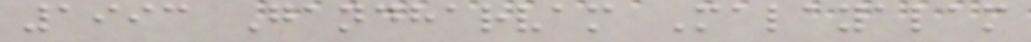1993 Gandharvam Malayalam
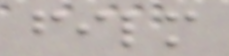film
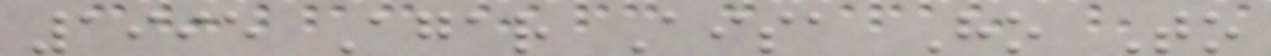1995 Agar Aisa Ho To
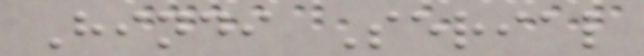Hindi Serial
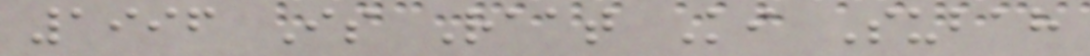1996 Is Raat Ki Subah
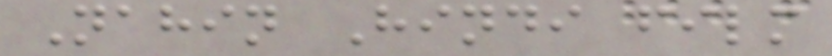Nahin Hindi film
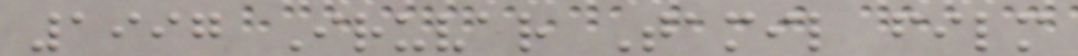1997 Iruvar Tamil film
